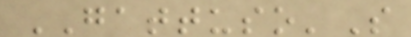GATTUSO'S
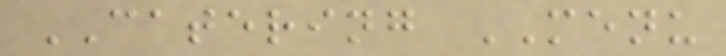CATERING MENU
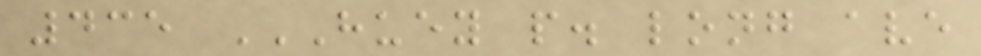435 HUEY P. LONG AVE
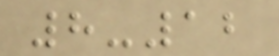8-12
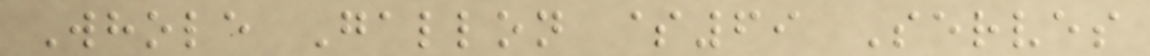Whole Gallon $69 Serves
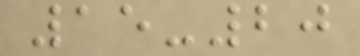15-20
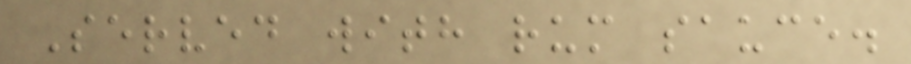Served with rum sauce.
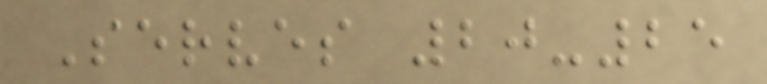Serves 20-25
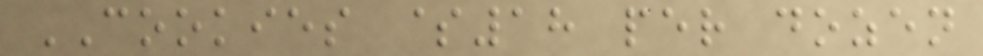COOKIES $18 per dozen
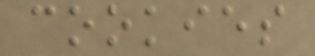cookies
